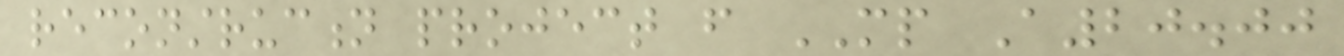reconstruction project from MP A20.00
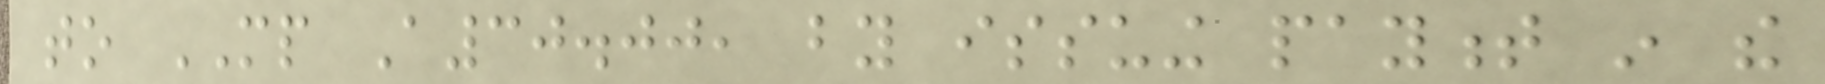to MP A30.00, by issuing payment in the
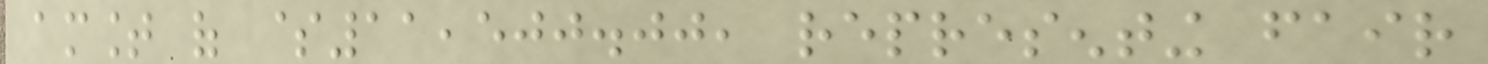amount of $11,500.00, representing fair
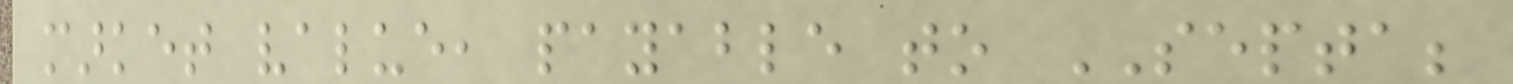market value, payable to SEPTA;
